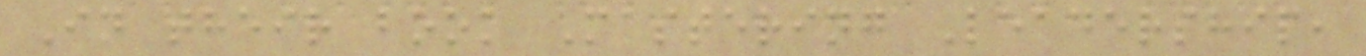In their book Mastering Leadership,
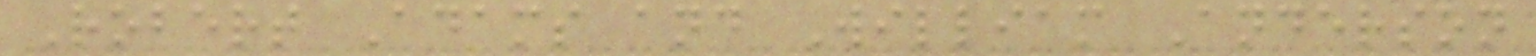Robert Adams and William Anderson
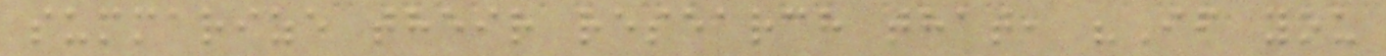summarize their research that, "If you
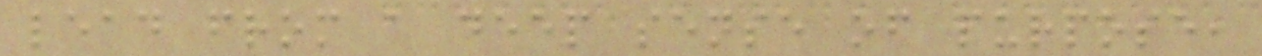lead from a deep sense of purpose,
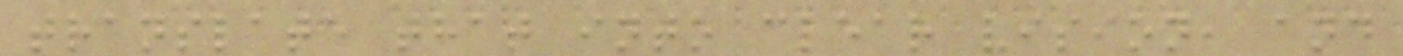translate that into clear vision, and
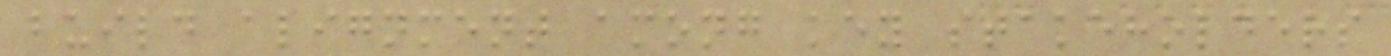build alignment among key stakeholders
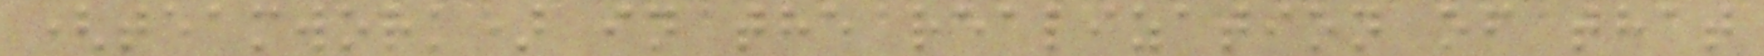(teamwork) in the realization of that
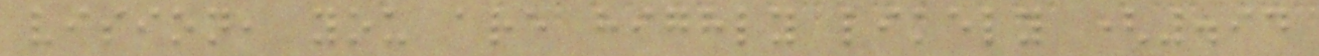vision, you are highly likely (.94
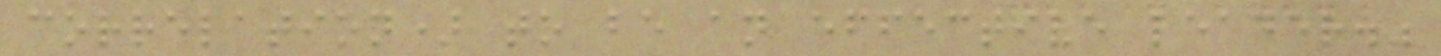correlation) to be an effective leader."
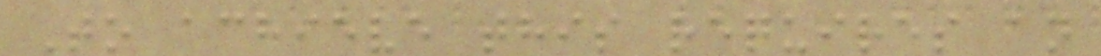To achieve this requires an
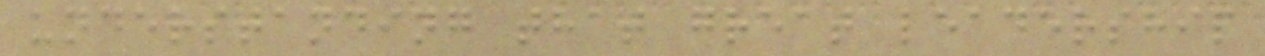understanding that great leadership
